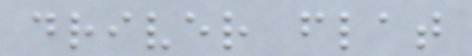driver flat
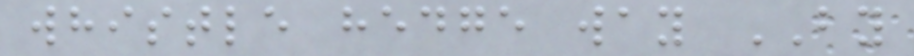whistle hedge way BY
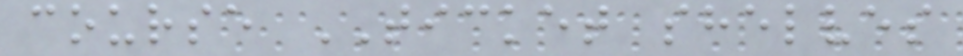course TICKET shelves
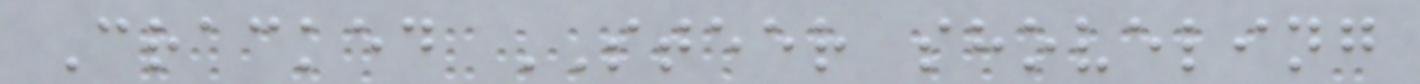Cracked STEER shoveling
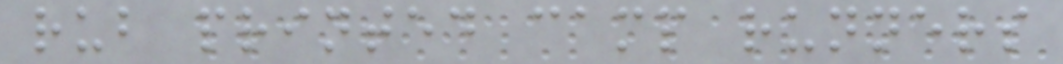rub printed camp runners
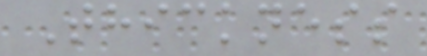Thickness
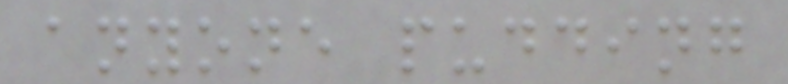anyone pudding
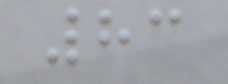83
